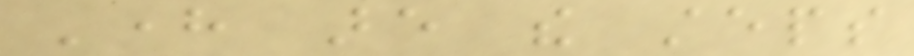Here are the steps
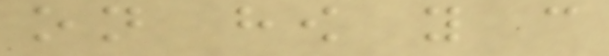on how you can
